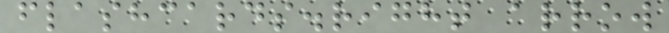flashcards.right arrow
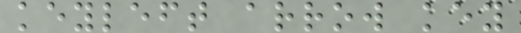keyleft arrow key
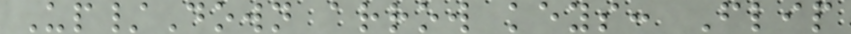Up/Down arrow keys: Flip
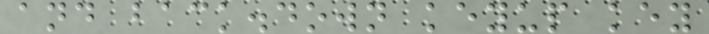and back.down keyup key
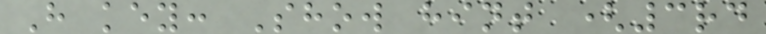H key: Show hint (3rd
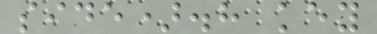side).h key
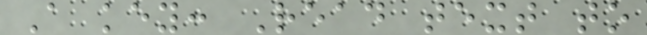A key: Read text to
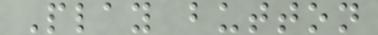Play button
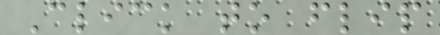Click to flip
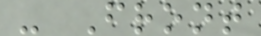- Front
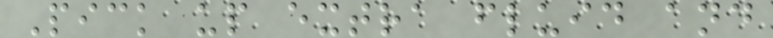Pick up extra fluid and
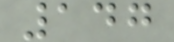147
